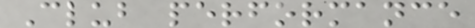Club performance
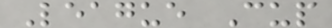League Cup
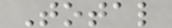Total
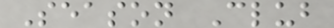Season Club
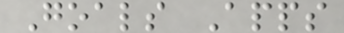Goals Apps
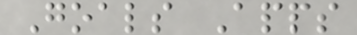Goals Apps
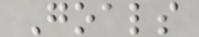Goals
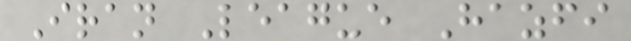Iran League Hazfi
